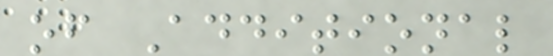of Additional
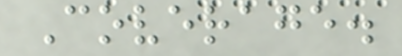Coverage.
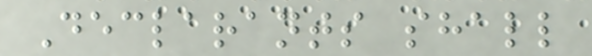Declarants shall
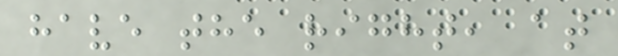have the right, at
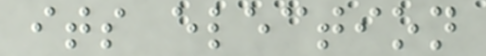its election
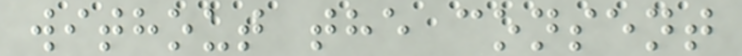without the consent
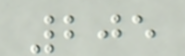205
